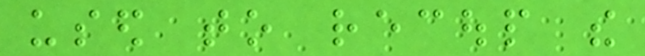used to recoup the
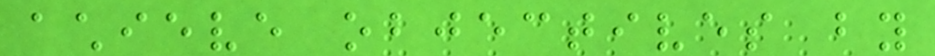achieve objectives by
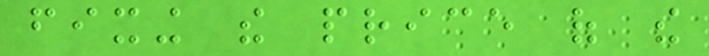fixing the price of the
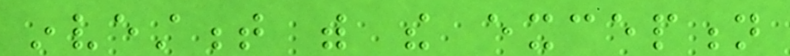investment with the exception
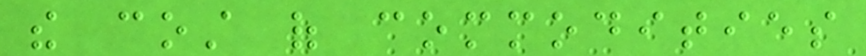the cost of commodities
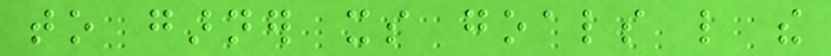to garner its goals like the
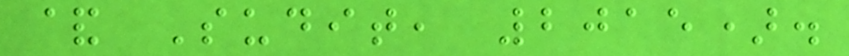& Sudit, 2015).
